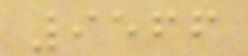9566
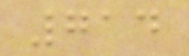714
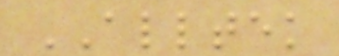ALLTEK
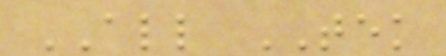ALL TEK
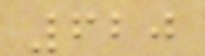620
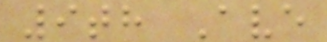9th Ave
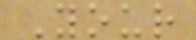Your
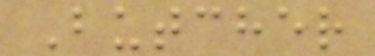Butcher
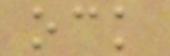ock
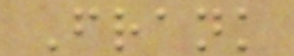Frank
